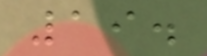19.
